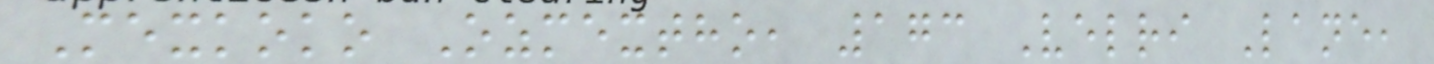Mexkoko Ozmextho, 173 Velri Lane,
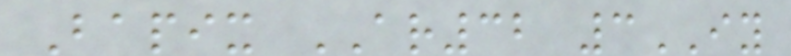Bapix AR32 3IY
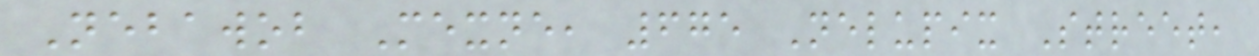Nebawob Mexne, 675 Nelupix Street,
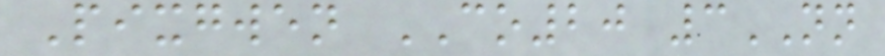Pixgwen CO20 3NN
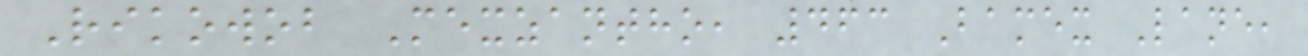Rikowob Mexzantho, 463 Bamex Lane,
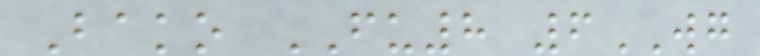Bako FU8 6WG
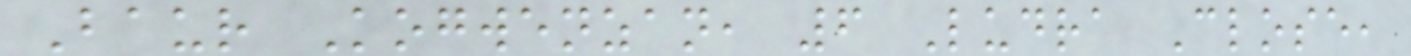Baur Kogwenzan, 6 Ludra Close,
